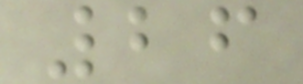26
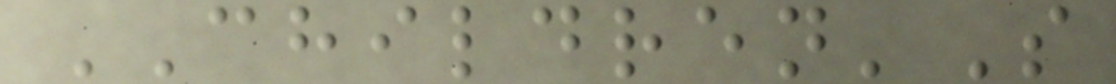CHILDREN'S
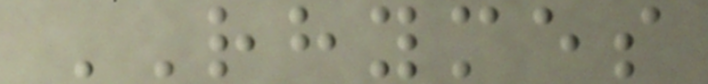RHYMES
